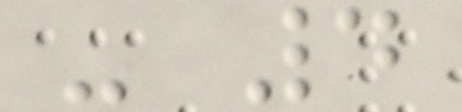- 4
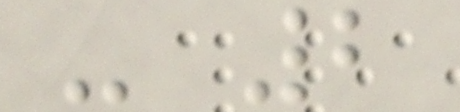- 2
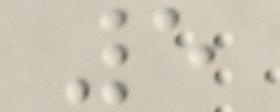5
